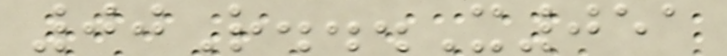00R...X051
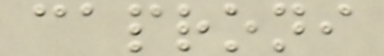caproni
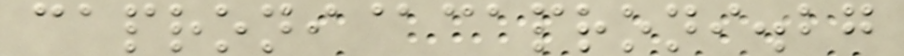caproni@caproni.bg
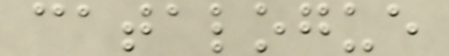catalogue
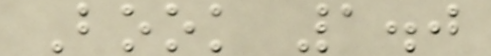Book 1.0
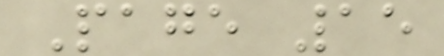Page 15
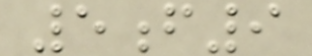5f9
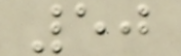50
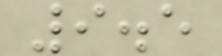9.5
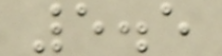5.5
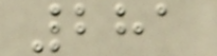281
